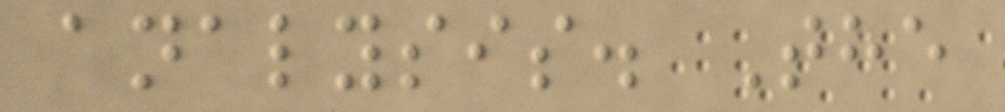analysis. The
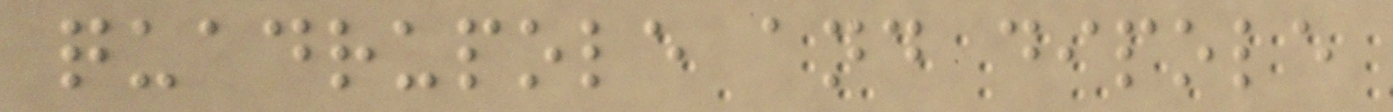quadrupole and dipole
